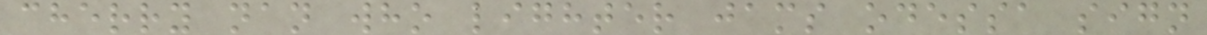cherry nan who lighter jams odessa sign
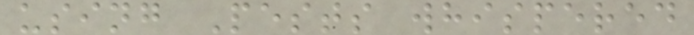using Pests whispered
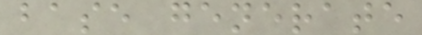base generate
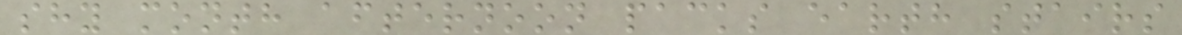shy month afternoon packs earth stairs
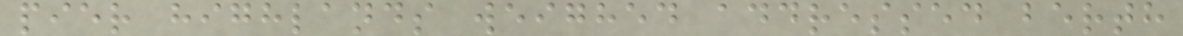pier highlands weighed addressed berth
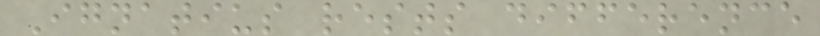Ignatius rests difference
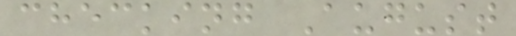checking August
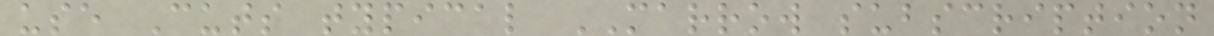use Cuts typical MARROW subscription
